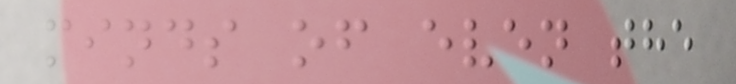minds of even the
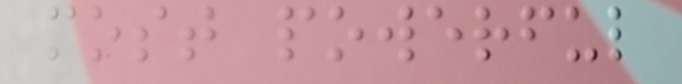most powerful
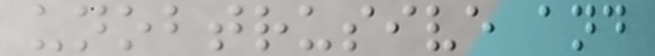unobtrusive and
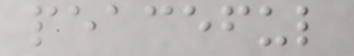peaceful
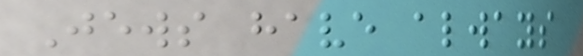Jews have always
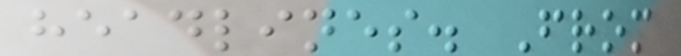headlines. From
